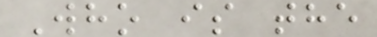Who is the
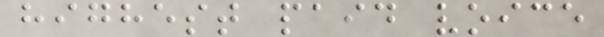highest paid voice
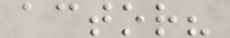actor?
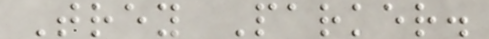Trey Parker.
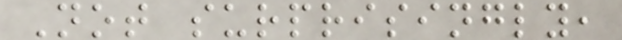Not surprisingly,
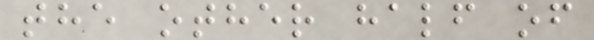the other half of
